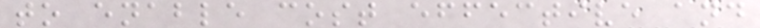to enable cost effective and
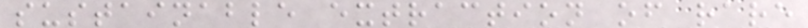sustainable extraction of rare
